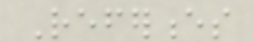References
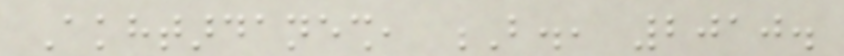Akhtardanesh, B., 2010.
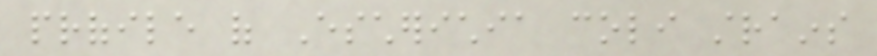profile of Escherichia coli strains
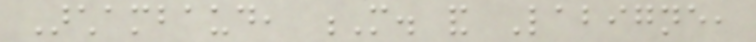Archambaud, M. and Labigne,
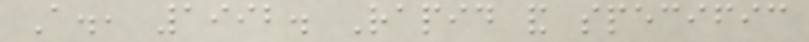A., 1992. Rapid and specific
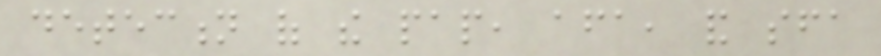detection of the pap, afa, and sfa
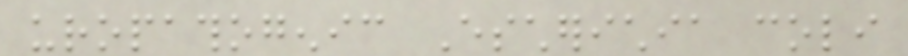uropathogenic Escherichia coli
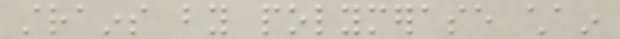strains by polymerase chain
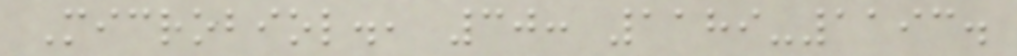Microbiol., 30: 1189-1193.
